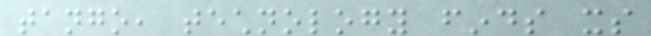tango, technology finds its
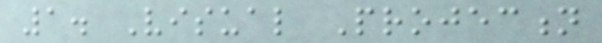1. Visual Projection
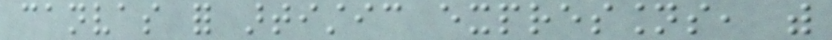canvas for artistic expressions, with
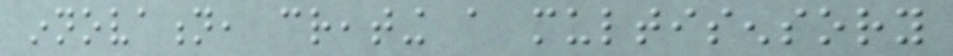innovation, creating a multisensory
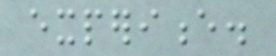experience.
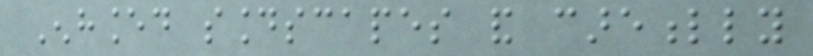Enhanced soundscapes and carefully
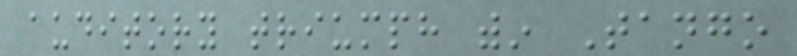auditory triumph within Tango
